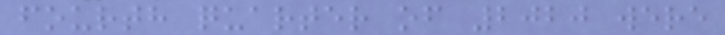fourth quarter of 2020 were
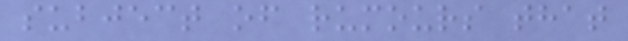subject of rumours that
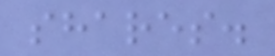shares.
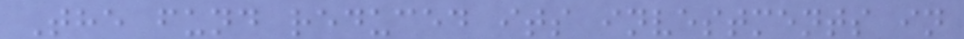The fund reduced its investments in
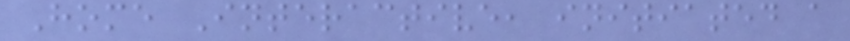Home Interactive, initiated a
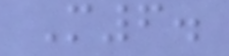M6.
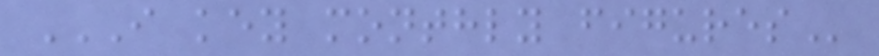I KEY MONTHLY FIGURES
